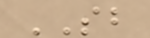SB
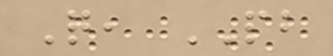Q, PB
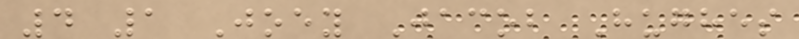4 1 Joey Jacob Hughes
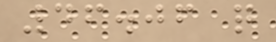46.06 q
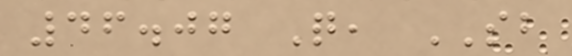46.07 Q, SB
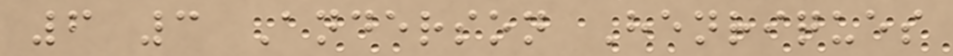6 3 Anderson Henriques
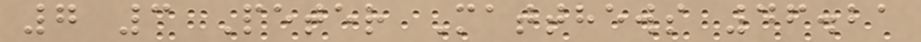7 3 Peter Matthews 46.21
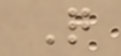Q
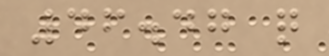46.47 q
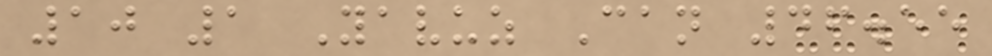10 1 Yavuz Can 46.55
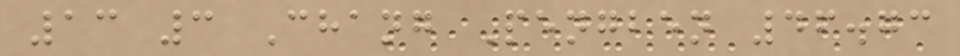13 3 Chang Pengben 46.73
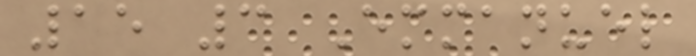15 3 Emmanuel
